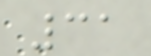31
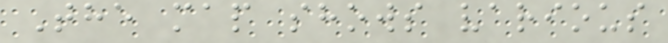The map shows various
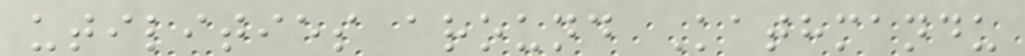utilities around Kathmandu
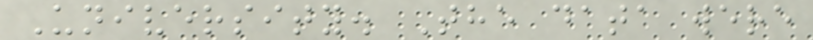University. The data were
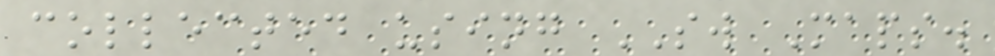collected using SW Maps.
